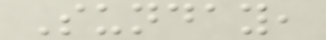Sunday,
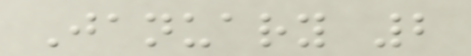January 2
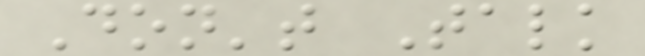Don't Talk
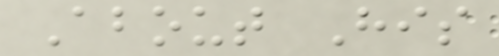About His
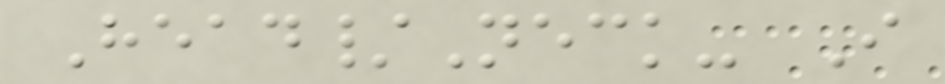Head/Neck- I
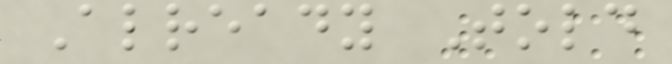Already Told
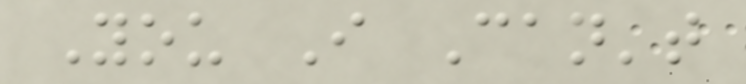You I Can't
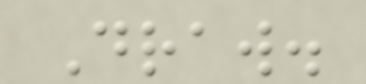Draw.
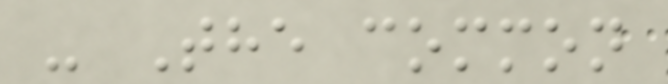- The common
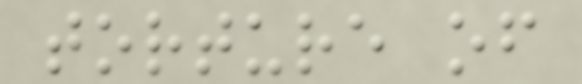torture of
